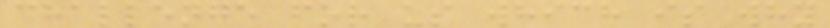challenge for us which is why
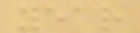year
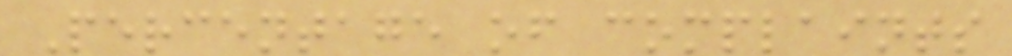Percentage of complaints
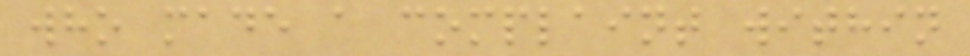who made a complaint within
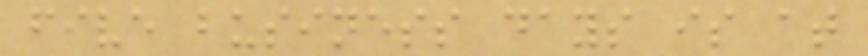five business days is at
